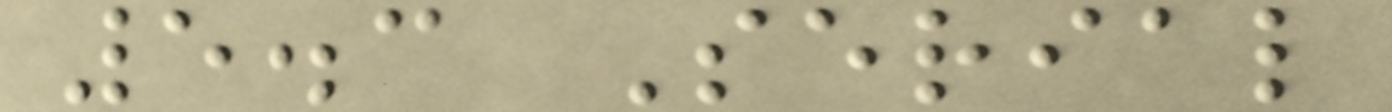5.3 Serial
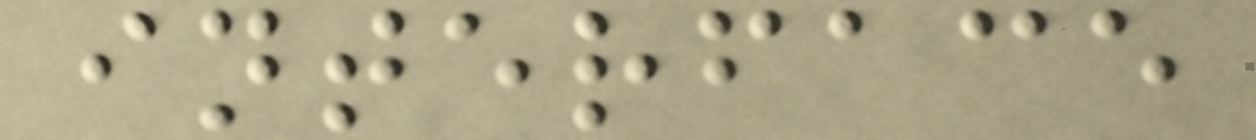interface
